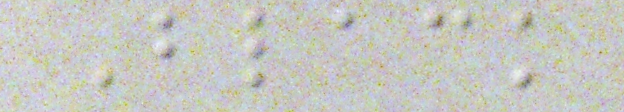Black
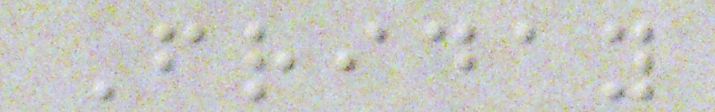Friday
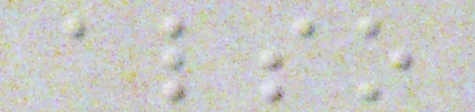also
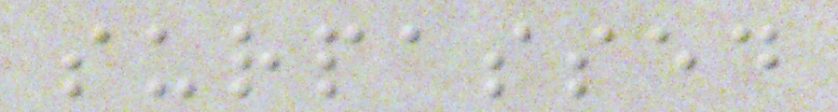surpassed
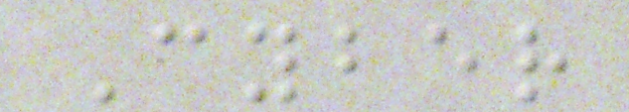Cyber
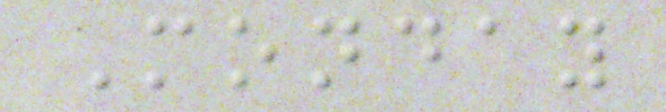Monday
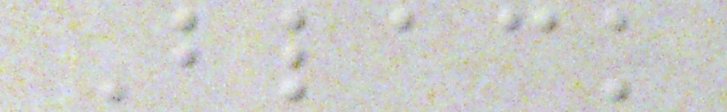Black
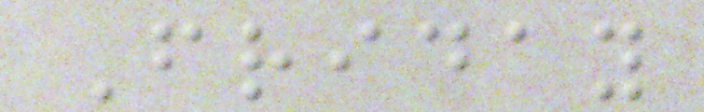Friday
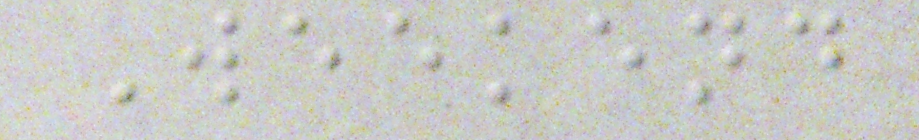Weekend
